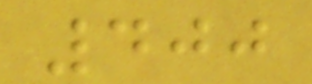400
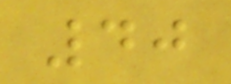40
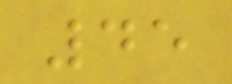45
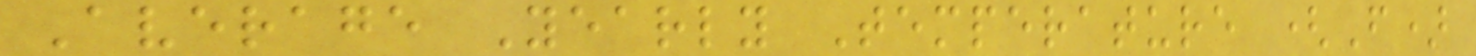Average Yearly Temperature (F)
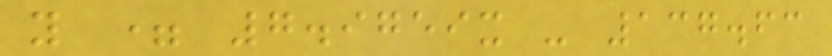y = 7.9759x - 137.63
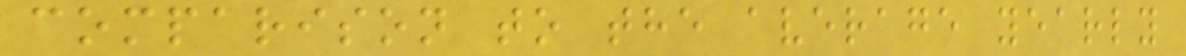comparison to the average yearly
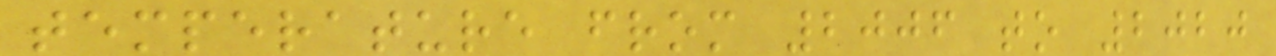temperature from 2006 to 2020
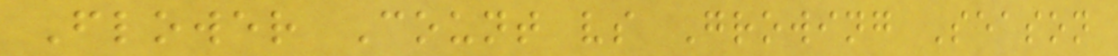Flower Count vs Growing Season
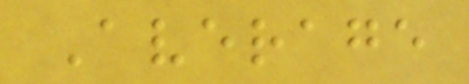Average
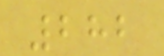282
